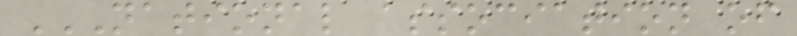NATIONAL ASSOCIATION OF
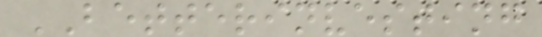BETTERINVESTING
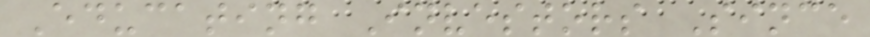Educating Investors Since
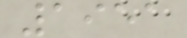1951
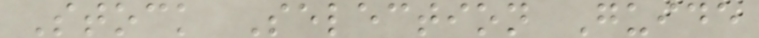Stock Selection Guide
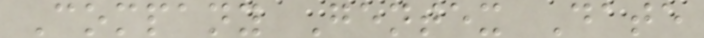Company Gentex Date
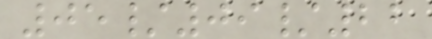05/09/22
